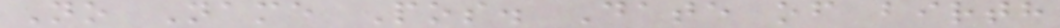No Name Pos. Date of birth
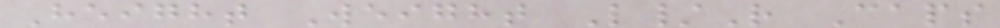Height Weight L/R Caps
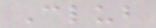Club
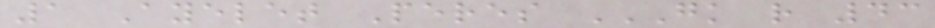1 Ayelet Peres GK R 43
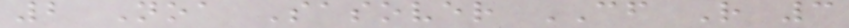2 Noa Sasover CF R 3
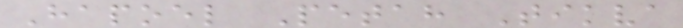Hapoel Petah Tikva
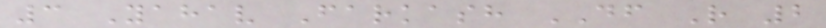3 Yahav Farkash DF R 2
